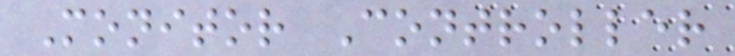Monitor Controller
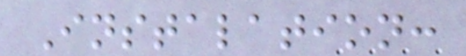Instalation:
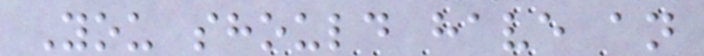You should have an
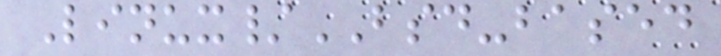Linux/BSD-based
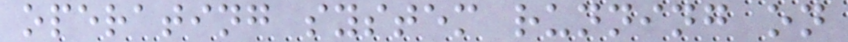operating system running on
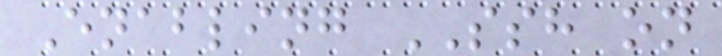Enabling SSH on
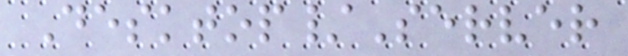Desktop/Server
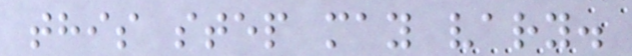this step may vary.
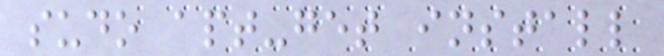sudo apt-get install
